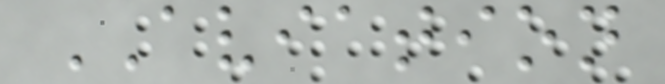AVIATION
